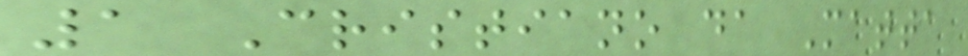1 Cristiano da Matta
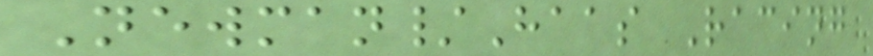Newman/Haas Racing
